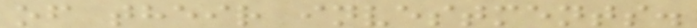of their investments.
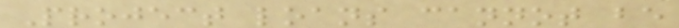Project loans cannot be
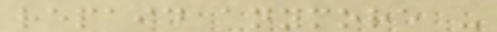repaid anymore -
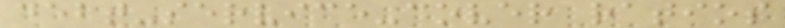debt-service-cover ratios
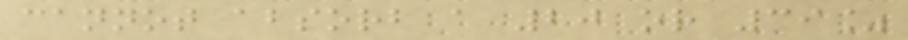cannot absorb a 20 or 39%
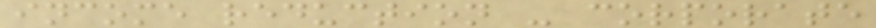income reduction - corporate
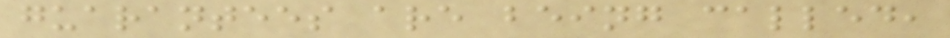guarantees are being called,
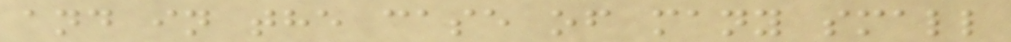and in the case of many small
